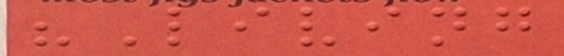"Living
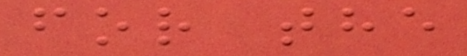for the
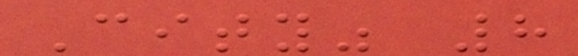City" 8
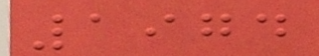1974
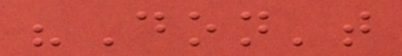"Don't
